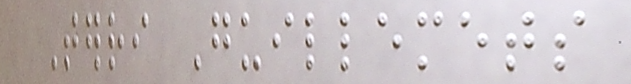Terri Guillemets
